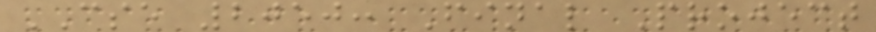CSE 2050: Final Project
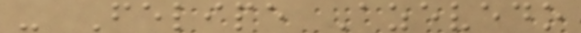- Felipe Azevedo
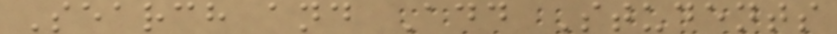Search and Add Students
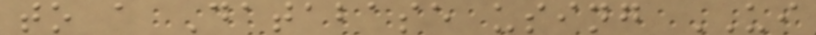to a Database using UI
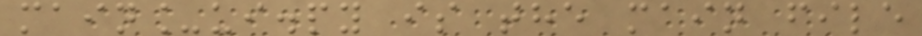main_ui.py is the main file
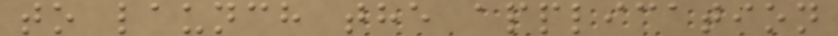to launch the application
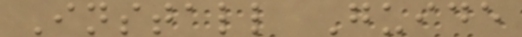Install Guide
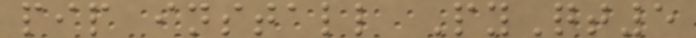pip install PyQt5
